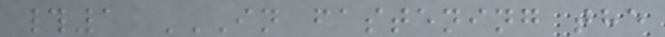#1 IN FASTENING THE
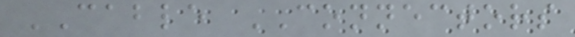CABLE CONNECTORS
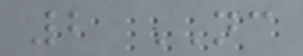2 NC
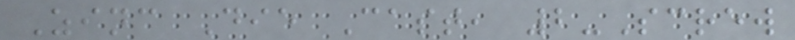Zinc Die Cast, 2-Screw
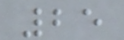25
